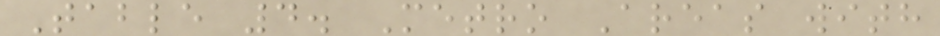Table 4. Metro Areas with
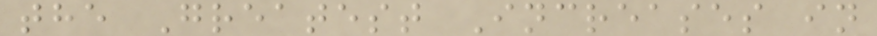the Greatest Increases in
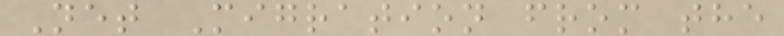Net Migration from the
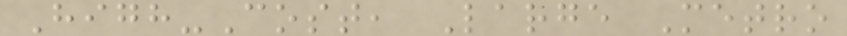High-Cost, Large Metro
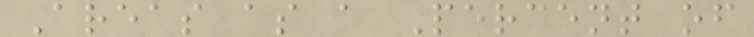Areas as a Percent of
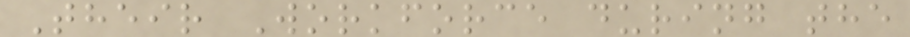Their Workforce during the
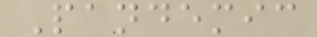Pandemic
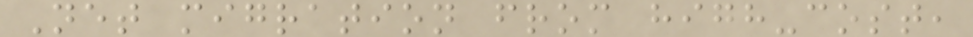Net migration from high-cost,
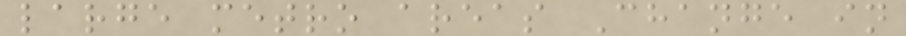large metro areas Change in
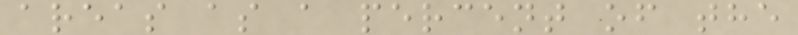areas as a percent of the
